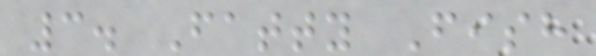3. Fatty Fish
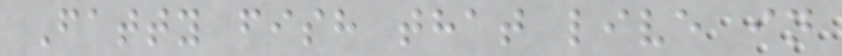Fatty fish that live in
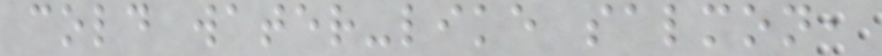cold water-like salmon,
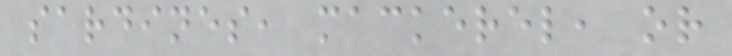sardines, mackerel, or
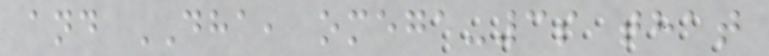and DHA, omega-3s that
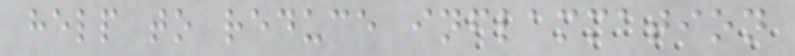help to reduce inflammation
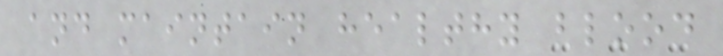and maintain healthy blood
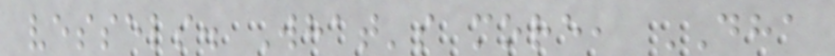vessels. What's more, DHA
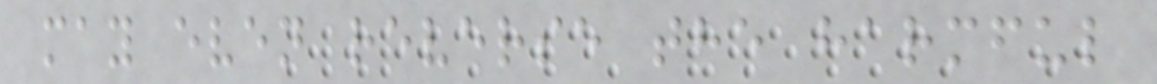may even reverse the harmful
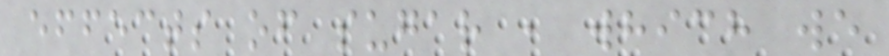effects of sugar , which we
